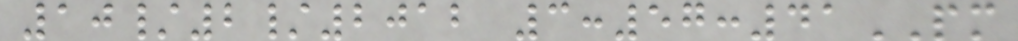10/2/2012 3:57:41PM
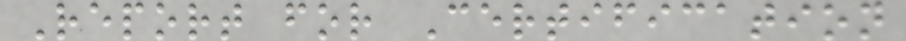Report for Certification
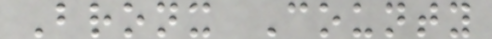Bronx County
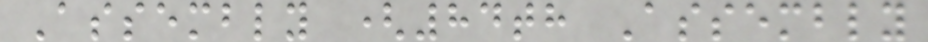Assembly (84th Assembly
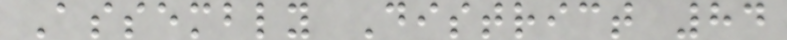Assembly District 84
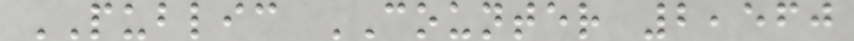PUBLIC COUNTER 2,560
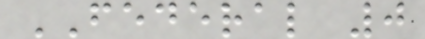FEDERAL 0
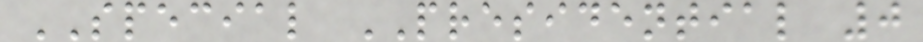SPECIAL PRESIDENTIAL 0
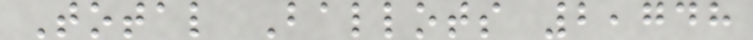Total Ballots 2,748
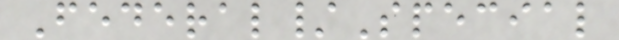Federal/Special
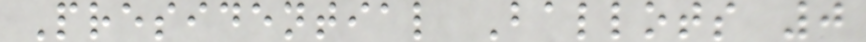Presidential Ballots 0
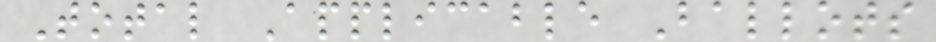Total Applicable Ballots
